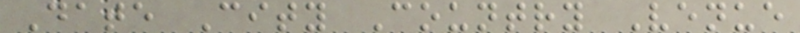Date City Country Venue
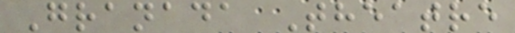Granada Theatre
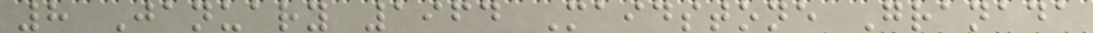8 January 1964 Maidstone Granada
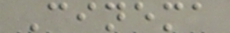Cinema
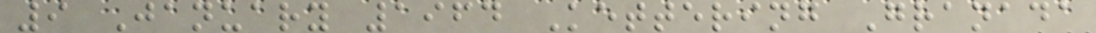9 January 1964 Kettering Granada
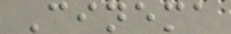Cinema
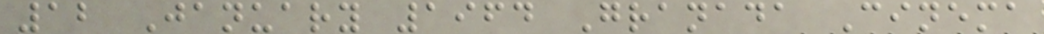12 January 1964 Granada Cinema
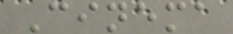Cinema
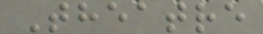Theatre
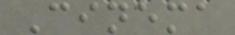Cinema
